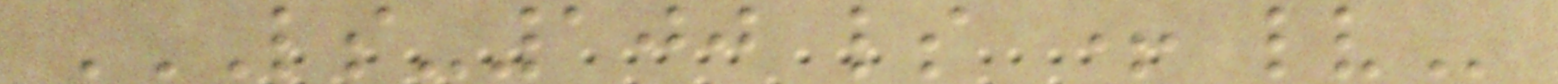LS-100 LS + LV
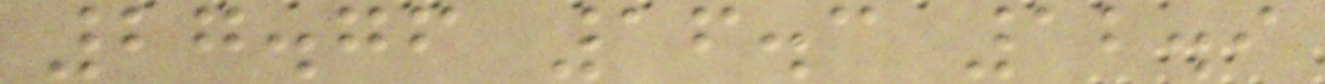27.76 16.3 12.9
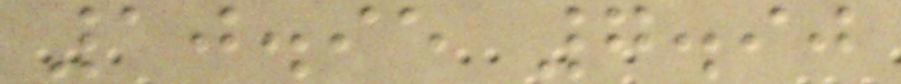10.95 7.90
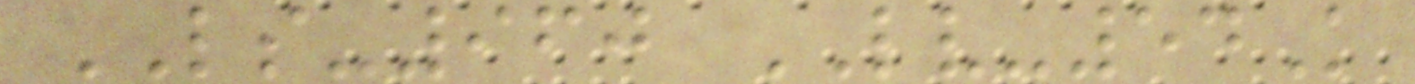LS-960 LV-54K
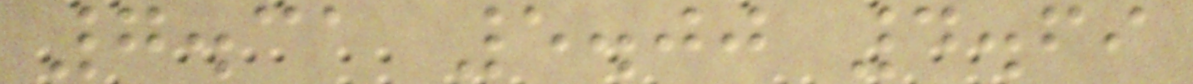7.31 5.00 4.69
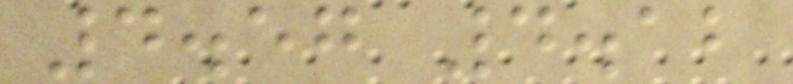4.57 4.12
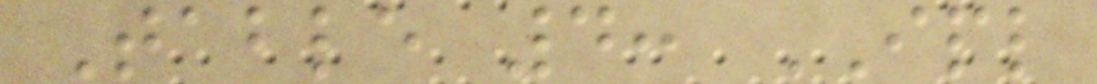Table 4: IPL
